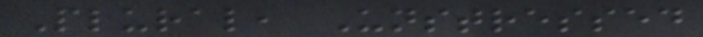Plural, Unstressed
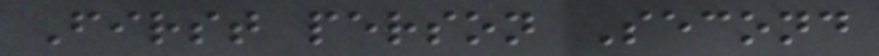First person Second
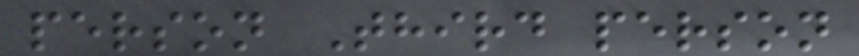person Third person
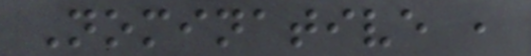Nominative ,
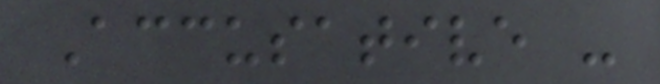Accusative -
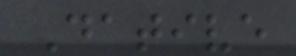Dative
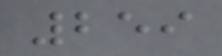259
